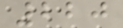220
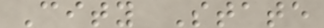City State
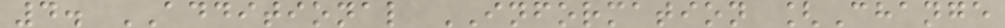4. ADDITIONAL INFORMATION [Change
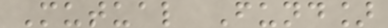Mutual Fund]
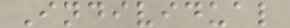Individual
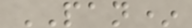PAN*
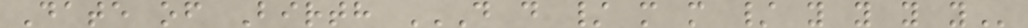Date of Birth D D / M M / Y Y Y Y
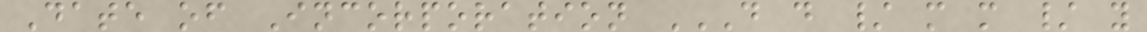Date of Incorporation D D / M M / Y
